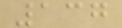137
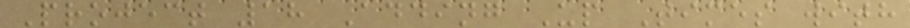Project 18 Adding Up Times with
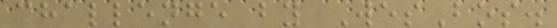challenge by WesBos.
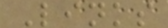Links
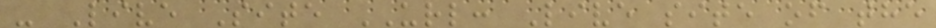- Live Site URL: Live site of the
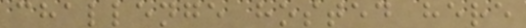challenge hosted here
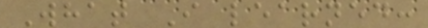What I learned:
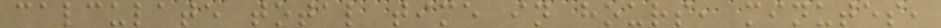calculate total time in hours, minutes,
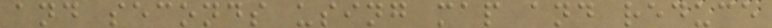and seconds using map and reduce
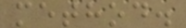method.
